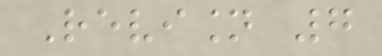Revision 7
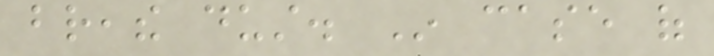breathe dust. In case of
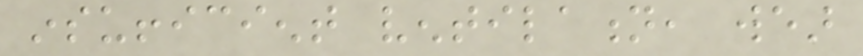insufficient ventilation, wear
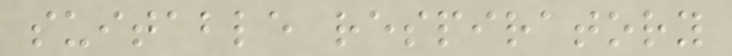suitable respiratory
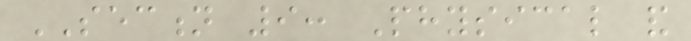SECTION 9: Physical and
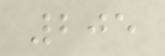205
